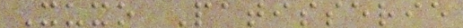Xuxo Patisserie
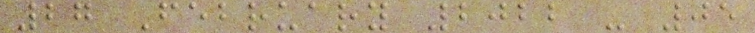27 February 2022 - 05
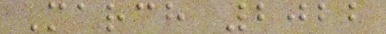March 2022
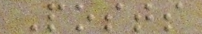Posts
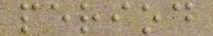period
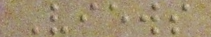Views
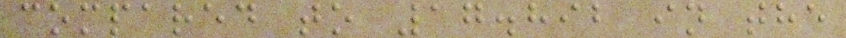compared to 17.892 in the
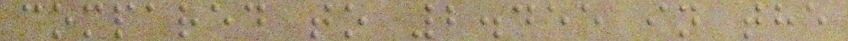compared to 2.455 in the
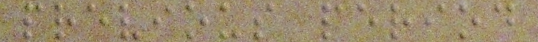previous period
